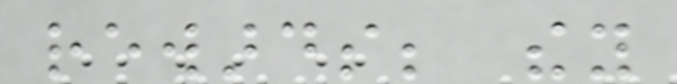rewards; they
